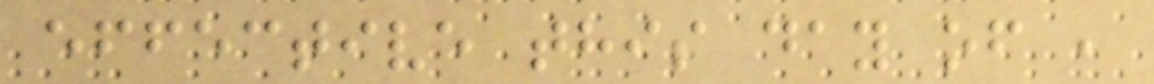effective this day of ,
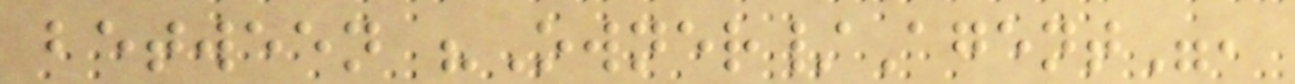between "Owner/Agent",
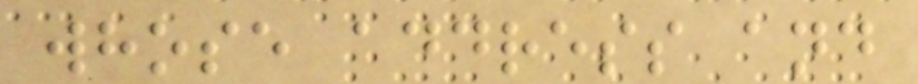whose address and
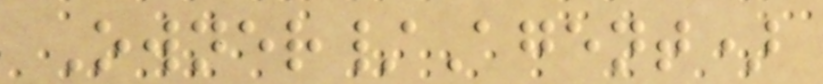Owner/Agent)
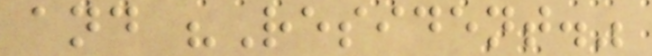and "Resident."
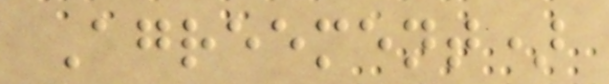Agreement)
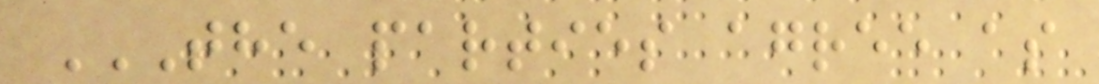THE PARTIES AGREE AS
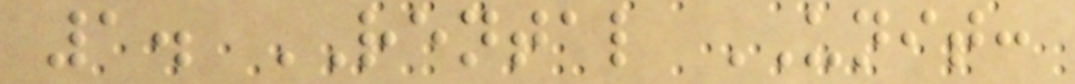1. RENTAL UNIT:
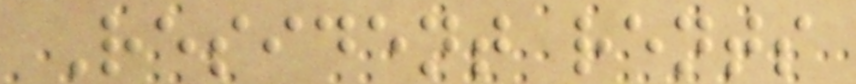Resident rents
